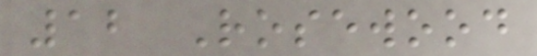12 Rosewood
